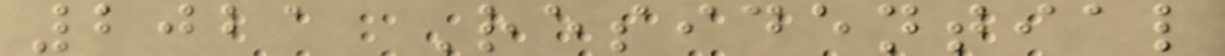2021 Residential
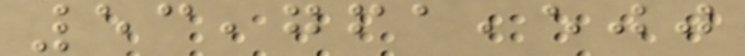53,761,500
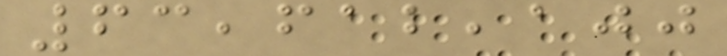63,612,100
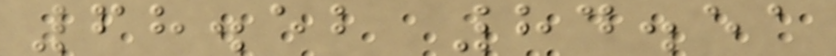68.52 84.51
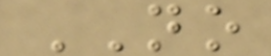NO
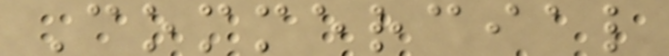Commercial
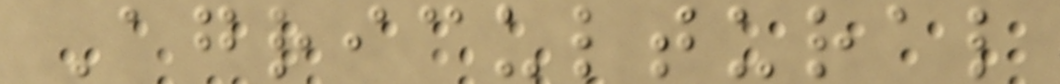Agricultural
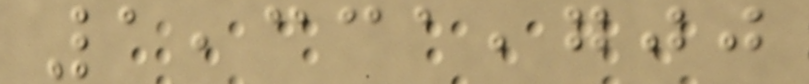1,331,700
